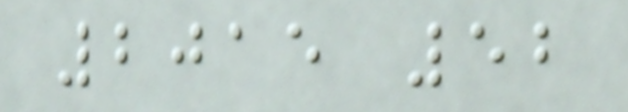2015 52
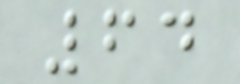64
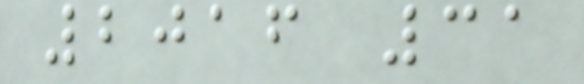2016 31
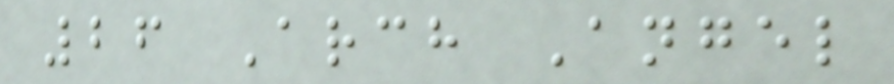26 Arch Angel
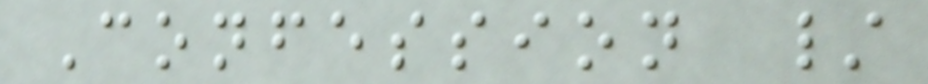Confession /
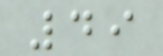49
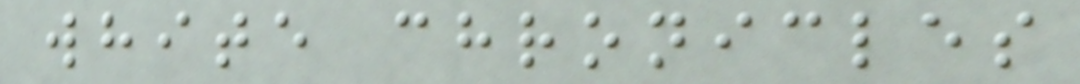white chronicles
